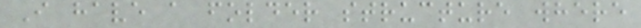I have a folder structure where
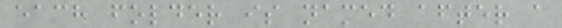each folder is named after a
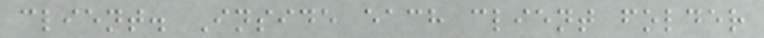client. Inside each client folder
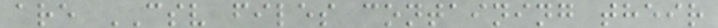are CSV files containing their
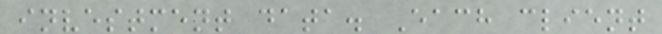investment data. Each client
